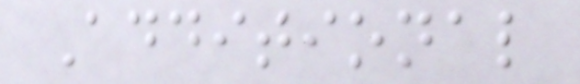Additional
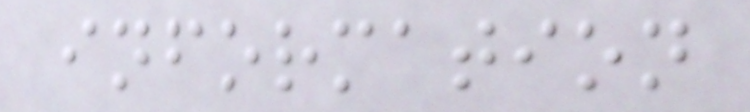information
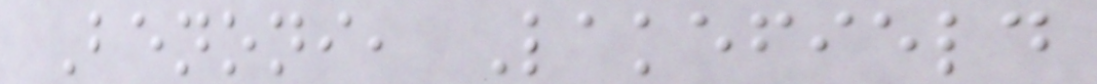Benoni, Lakefield
